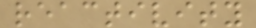reactivity
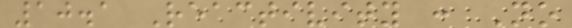10.1 Reactivity : No
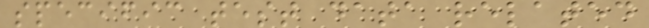specific test data related
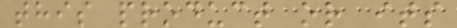this product or its
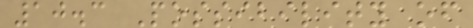10.3 Possibility of
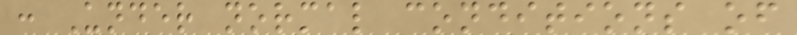: Under normal conditions of
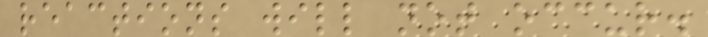reactions will not occur.
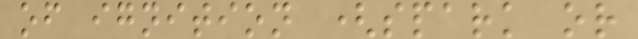of ignition (spark or
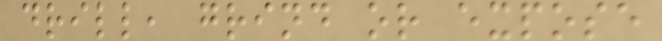drill, grind or expose
